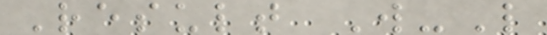Result W-L
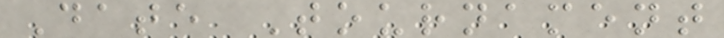Date Tournament
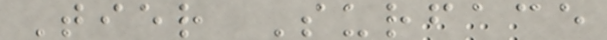Tier Surface
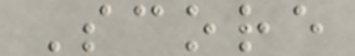Score
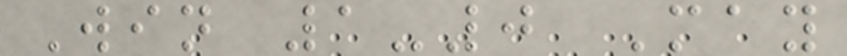Win 1-0 May
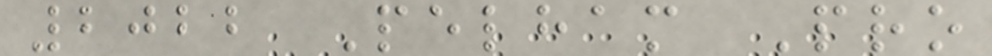2022 Pelham Pro
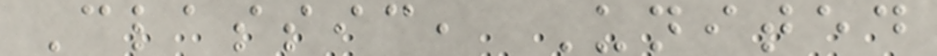Classic, United
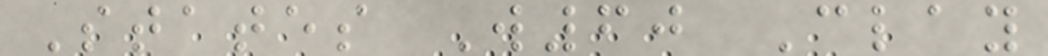States W60 Clay
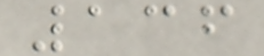136
